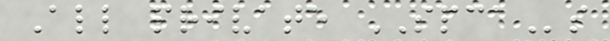All private SPCAs
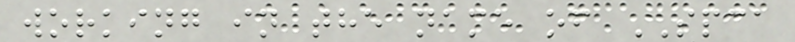working in the name of SPCA
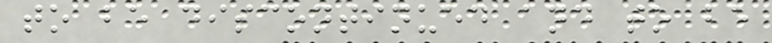to be discontinued and to be
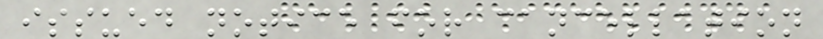issued notice for cancellation
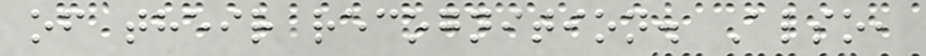of their recognition. Also,
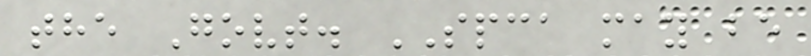the Govt. SPCA may be
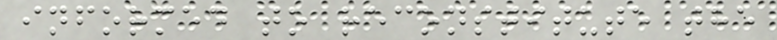informed to reconstitute the
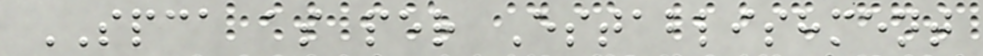SPCA as per Establishment
